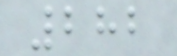282
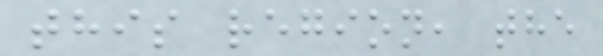this region, the
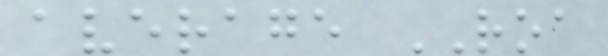average ROA
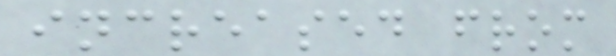increased from
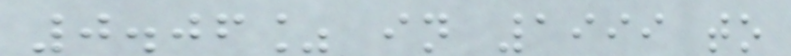0.06% in 1999 to
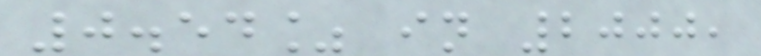0.54% in 2000,
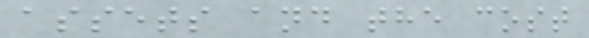assets and the cost
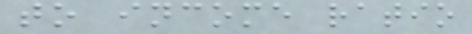to income ratio
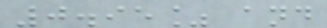0.95% and
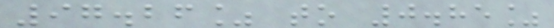97.26% to 0.85%
